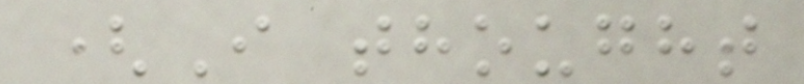(I thought
